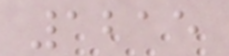1215
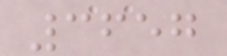3657
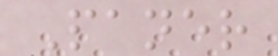Paner
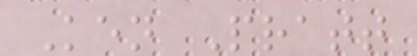Ken Pratt
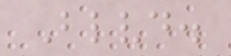Blvd.
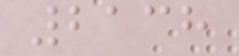2138
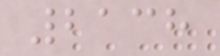2138
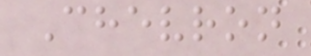Chevron
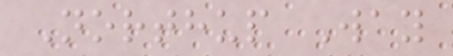Northup Way
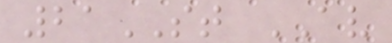21ST AV
